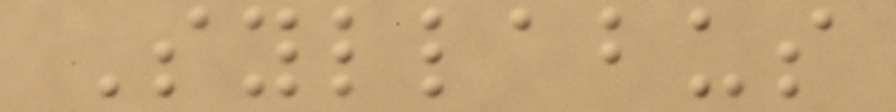Syllabus
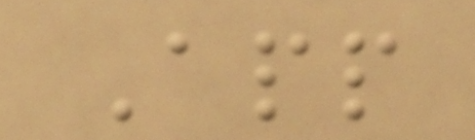App
